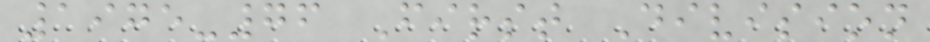1975-76 First Division
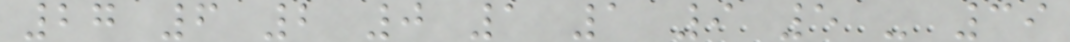27 6 2 0 1 1 9 5 - 39
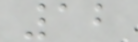12
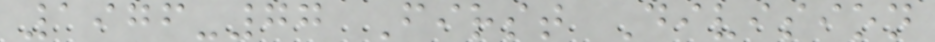1976-77 First Division
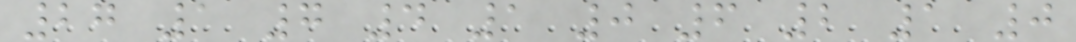27 1 7 4 1 0 6 2 1 0
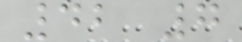42 7
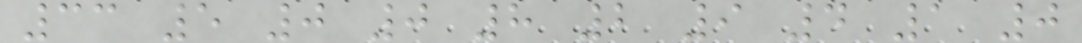33 5 0 0 8 2 9 4 1 0
